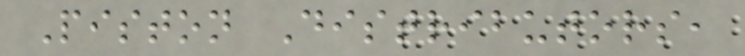Piston Distributors,
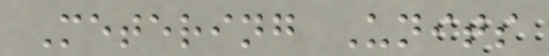Metering Units
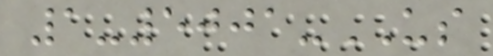1-5001-US
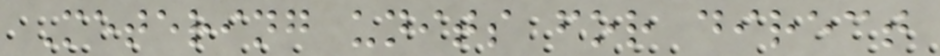Metering units for direct
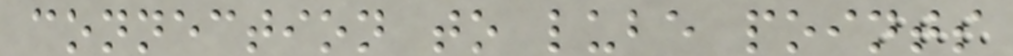connection to lube points
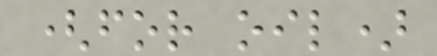(for oil)
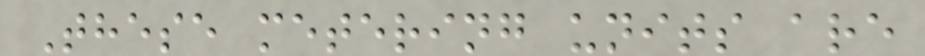These metering units are
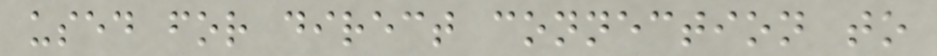used for direct connection to
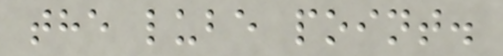the lube point.
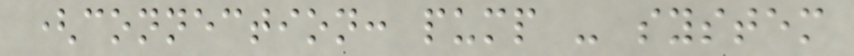(connection: pump - system
